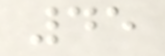45
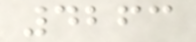4263
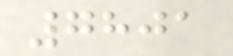7801
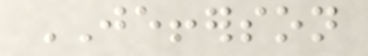JEFFERSON
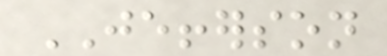JEFFERSON
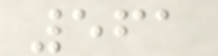561
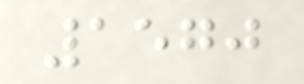1570
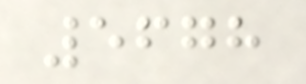5678
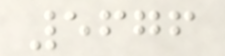5676
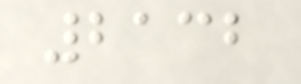2132
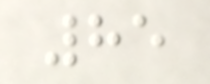85
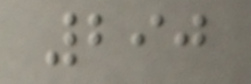290
